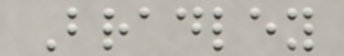Bradley
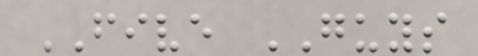FIVE GUYS
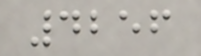4256
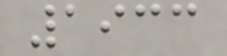1933
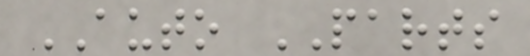AUTO PARTS
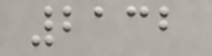2132
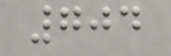704
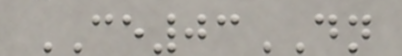CE03DN
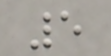5
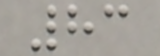83
